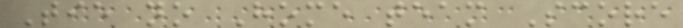Tie no Home team Score
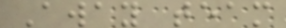Away team
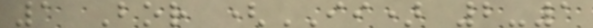1 Bor (II) 2-1
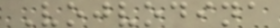Vojvodina
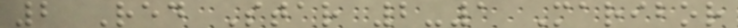2 Red Star 2-1 Maribor
